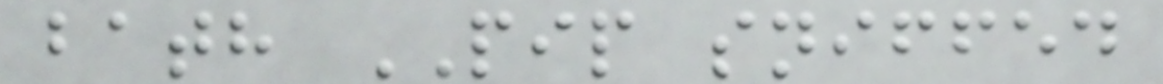bath PIP sniffed
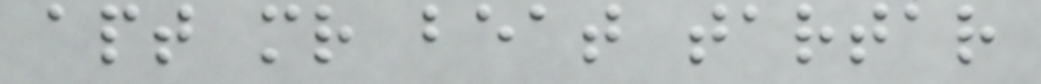apt mr beat tartar
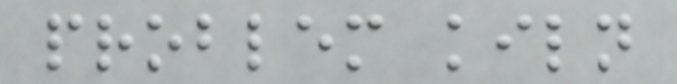problem kiln
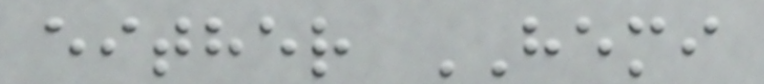either HEMI
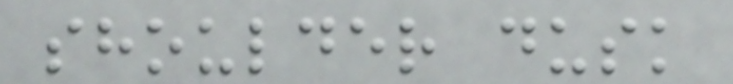shoulder dusk
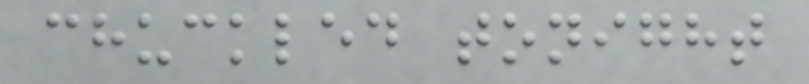chuckled tonight
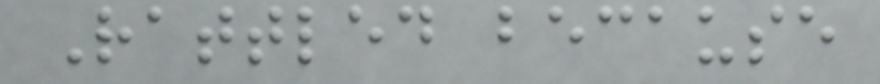Rattled because
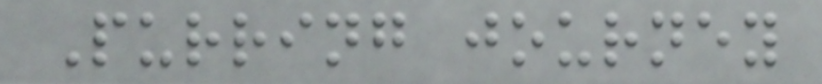Purring journey
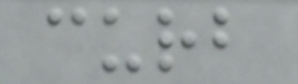curb
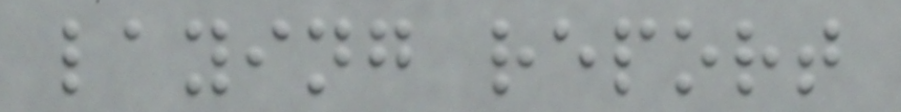laying report
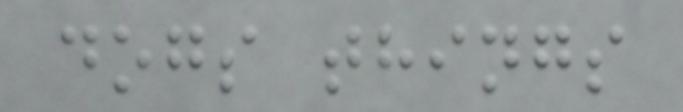dogs things
